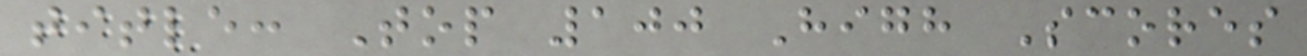title: Top 100 High Scores
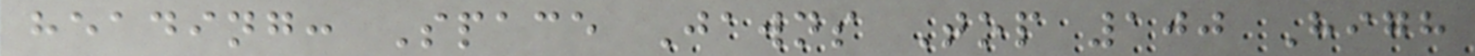heading: Space Jawns Top 100 High
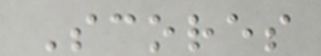Scores
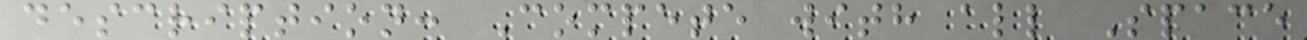description: Compete with all Space
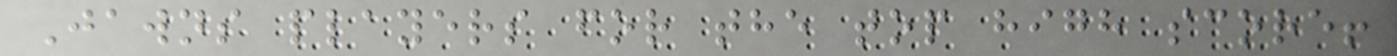Jawns players for the top high score!
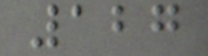127
